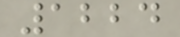1224
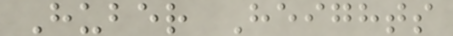Huber Heights
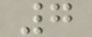7
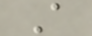A
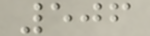506
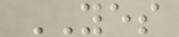YES
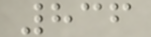836
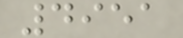4951
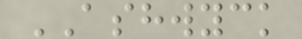ASHWYCK
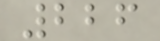226
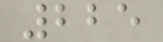225
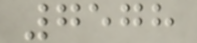7578
